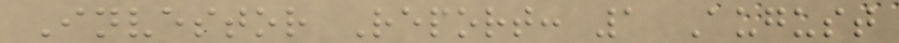Investor Report: 1 August
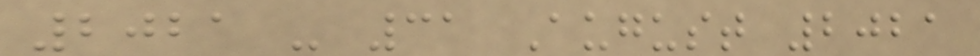2021 - 31 August 2021
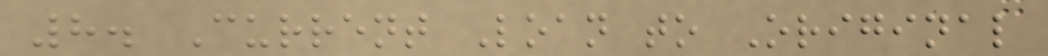8. Current Loan to Original
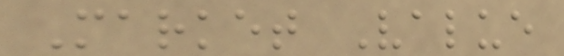Market Value
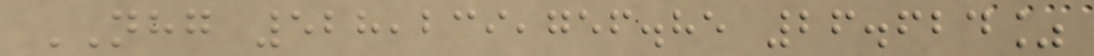NHG 528,239,756.85 26.624%
